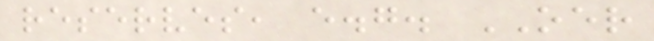reserves, e.g. OER
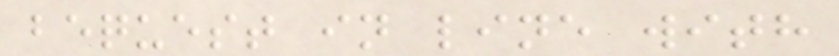bequest in line with
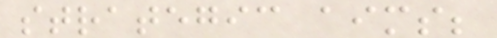strategic aims;
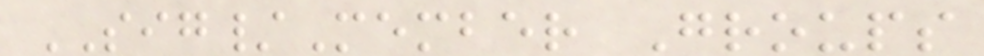SIG/Member Groups
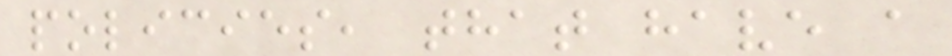policies, that have a
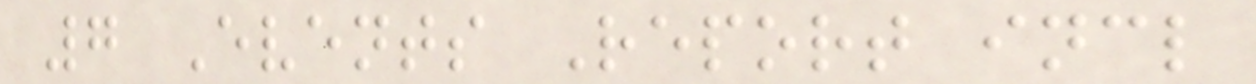7 Events Report incl
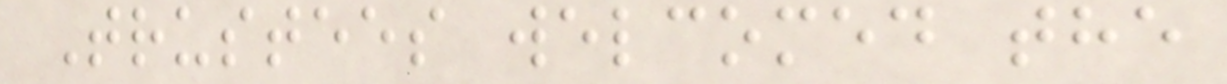Trustees welcomed the
